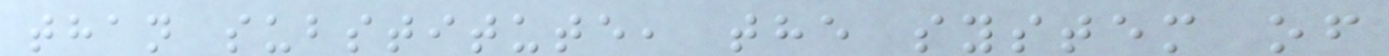than substitute, the system of
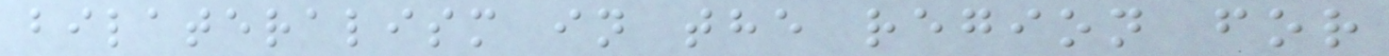bilateralism in the region for
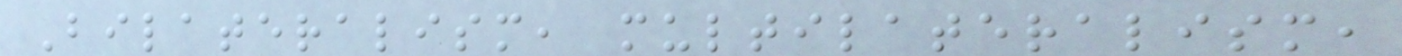Bilateralism, multilateralism,
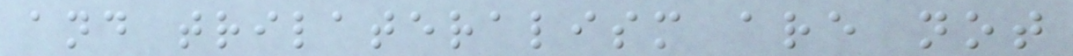and trilateralism are not
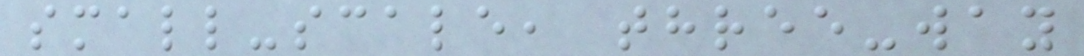small-scale, three-way
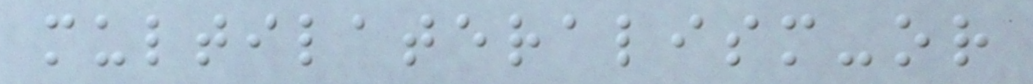multilateralism-or
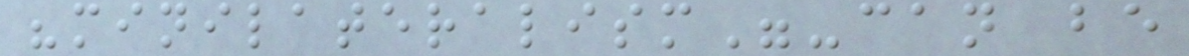"minilateralism"-can be
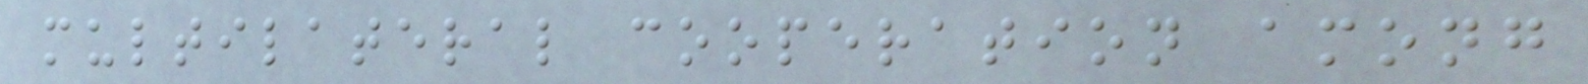multilateral cooperation among
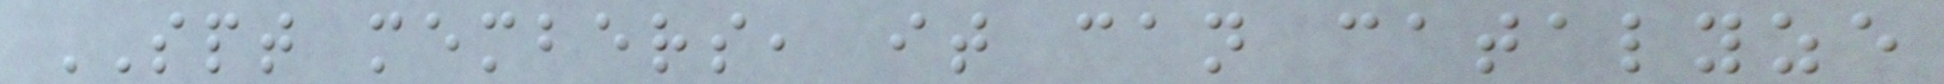SPT members, it can catalyze
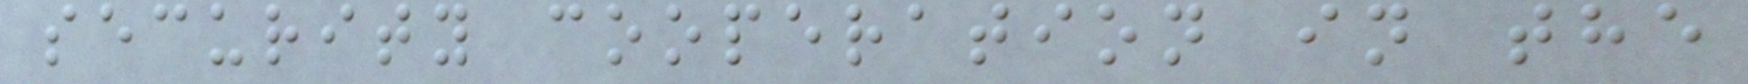security cooperation in the
